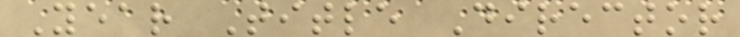Year Title Director
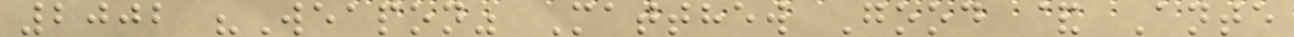2002 "Weapon" Matthew Good & Ante
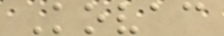Kovac
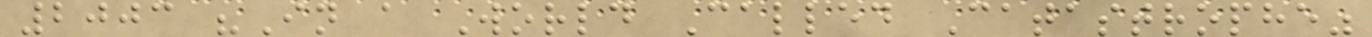2003 "In a World Called Catastrophe"
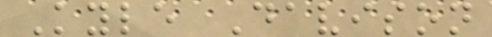Kyle Davison
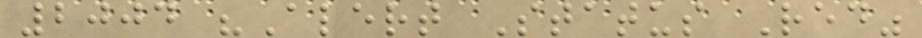2004 "Alert Status Red"
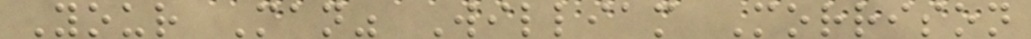Your Man" William Morrison
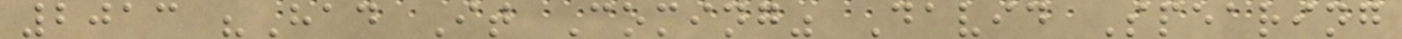2013 "Had It Coming" David Spearing
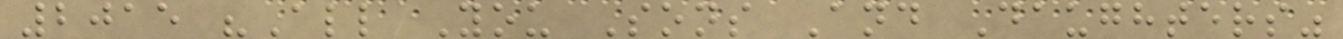2015 "All You Sons And Daughters"
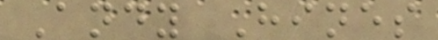Andy Hines
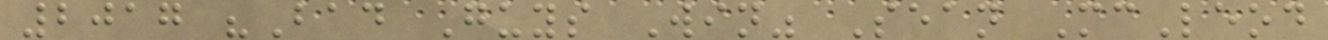2017 "Bad Guys Win" Sean McLeod
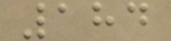184
